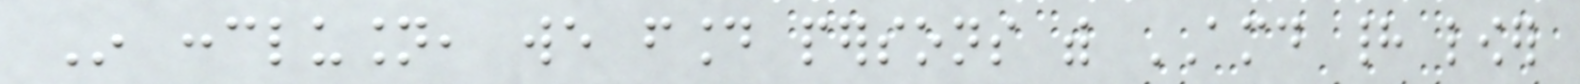In conclusion, we found persons with AMD had lower
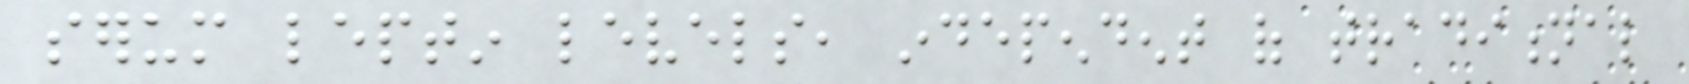serum leptin levels, independent of traditional
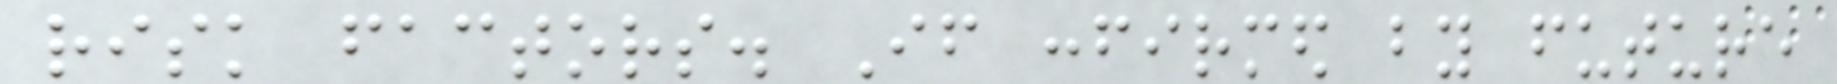risk factors. If confirmed by future
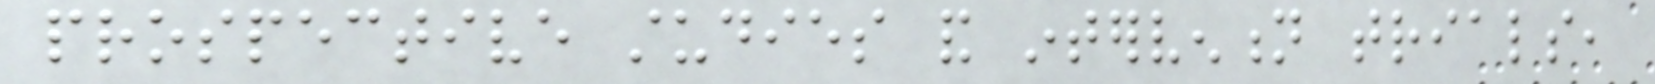prospective studies and intervention trials,
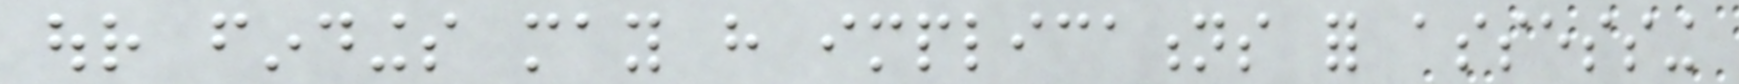our findings may have implications for assessing
